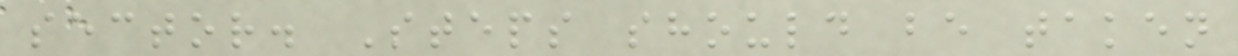sector. Steps should be taken
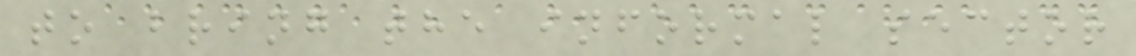to bring the informal sector
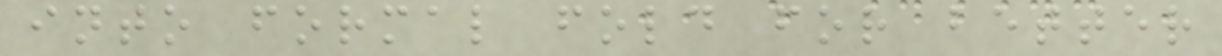into formal fold for better
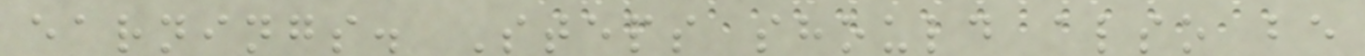earnings. Steps should also be
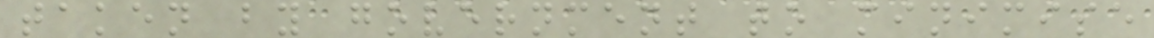taken by government to minimise
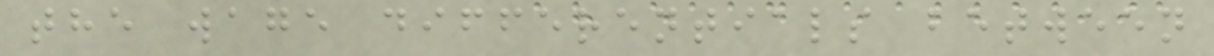the wage differentials between
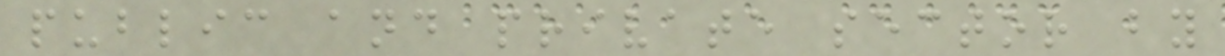public and private sector by
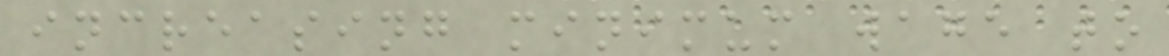increasing minimum wage to
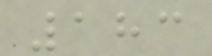183
